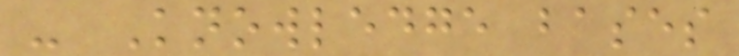- Knowledge bases
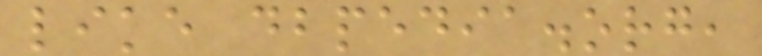like dbpedia.org,
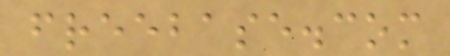freebase.com
